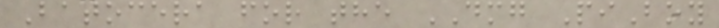Batocera for the DMG PiBoy
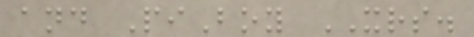and PiBoy XRS.
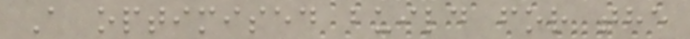A optimised build for the
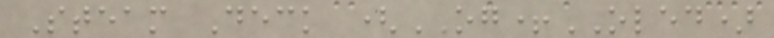Steam Deck (OG+OLED)
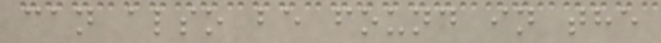can also be found in the
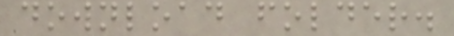download folder.
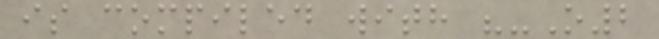is compiled with "-O2
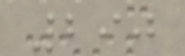290
